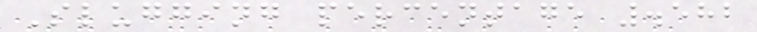Slugging percentage .582
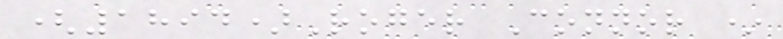(1894)Roger Connor *
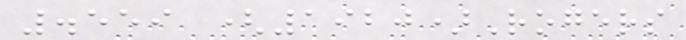.559 (1920)Rogers
